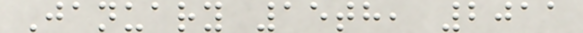January 15th, 2011
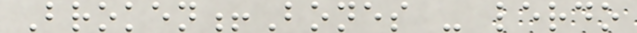Broken!Bones - lerdo
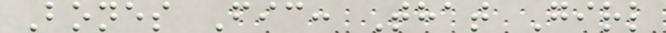Bones Fic: That Girl
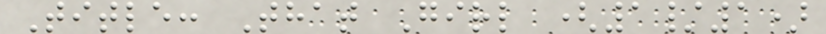Title: That Girl (1/1)
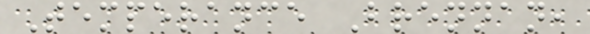Temperance Brennan,
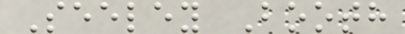Seeley Booth
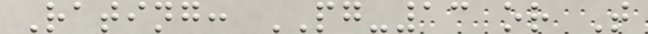Rating: PG-13 or T
